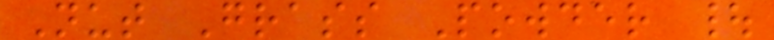Nut Grass Powder |
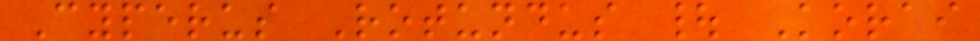Cyperus Rotundus | Korai
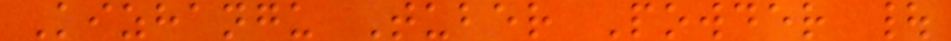Kizhangu Tuber Powder |
